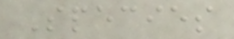Species
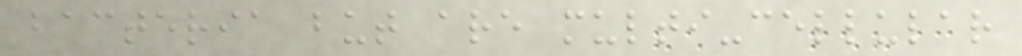bacteria but are multi-cellular
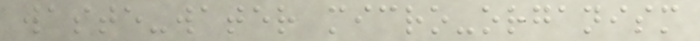waste-water micro-organism
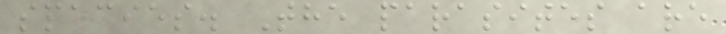species. The parasites are
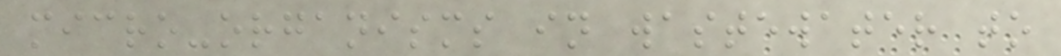micro-organisms in wastewater to
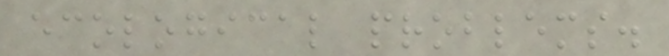ecological problems.
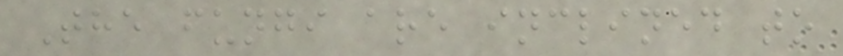The fungi are inclined to
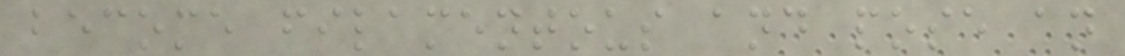become filamentous and pose an
